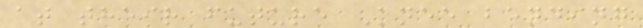at their future Knee bending
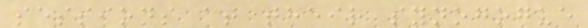sessions at their synogogue
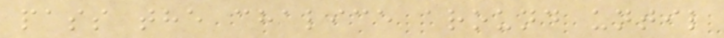pass the chalice around until
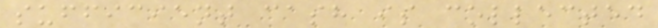sufficient cash is collected
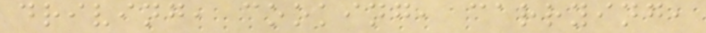driving, cooking, carrying,
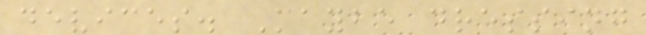devices. Maybe dressing
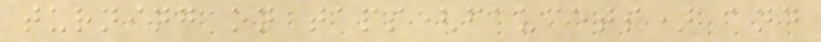turning on taps(faucets) and
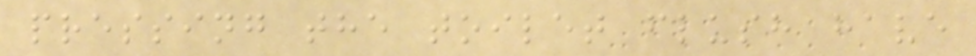pressing the toilet flush have
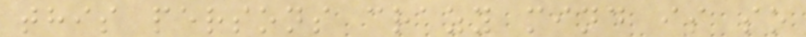this persons crazy mind is so
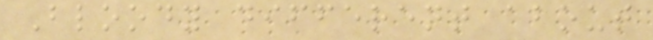Bloody different about
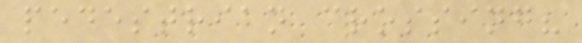pedestrian crossing?
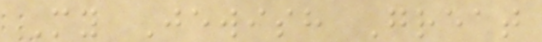My Jewish Great
